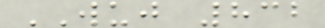WUJ 832
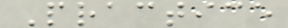Practice
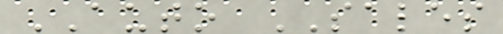AUTO SALES
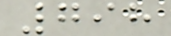798
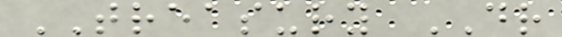TREASURY DR
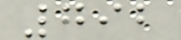792
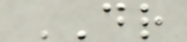DR
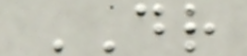DR
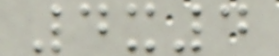4x4
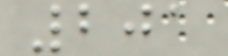201
